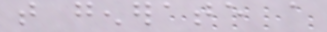that generate a
